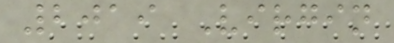2019 Virgin
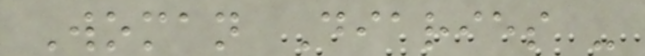Woman Diaries -
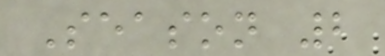Season 2
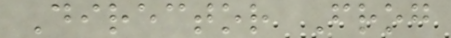Director Frog
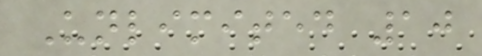Unlimited 10
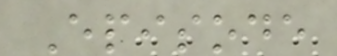Episode
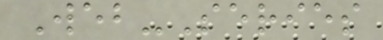Web-Series
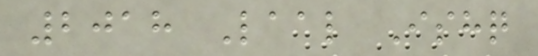2018 Laal Ishq
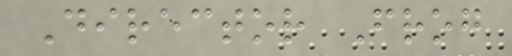Director Frog
